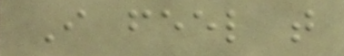I feel that
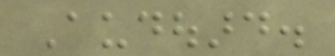Audouard.
